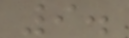9.
